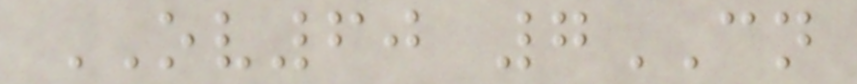OV60 7CN
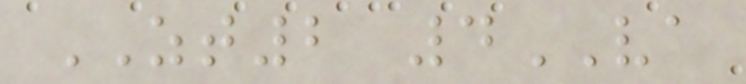ZT2 4VA
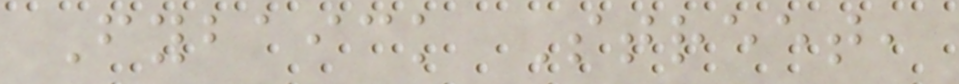Fybaick Street,
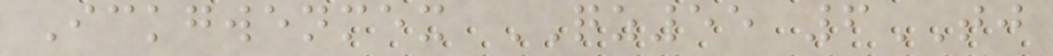Ickgwenmex QZ55 6TJ
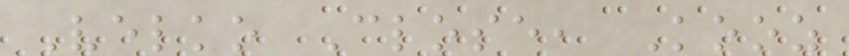Velko Close, Kooz
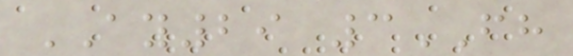AY29 3FH
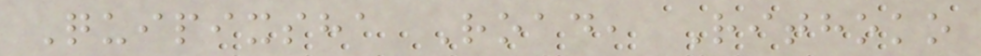Quipixsha Road, Rithoko
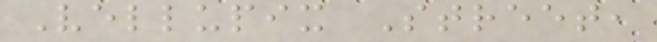Vellupix Street,
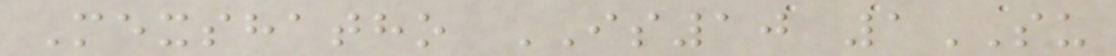Mexshatho IS10 1SU
